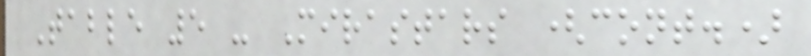Table 5 - Mirastars (cont.)
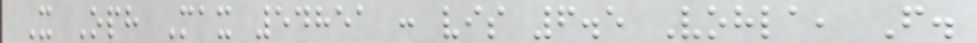X Oph Max 54851 : vis 6.5 Vohla, F.
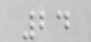24
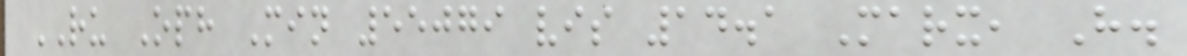RU Oph Min 55079 vis 14.1 Marx, H.
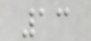13
